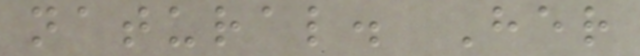natural. Her
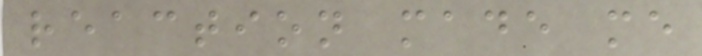reaction made me
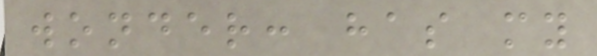wonder: has my
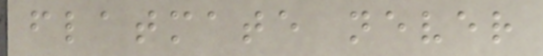flatmate never
